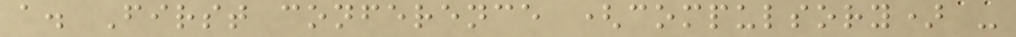a. First conference (compulsory) -
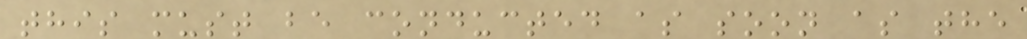this must be conducted as soon as the
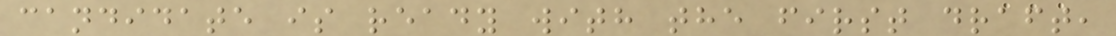candidate is ready with the first draft,
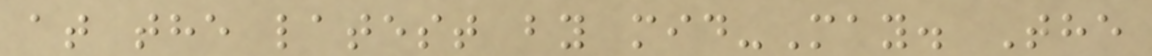at the latest by mid-May. The
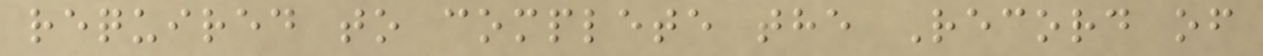required to complete the Record of
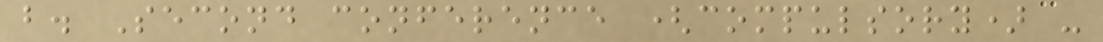b. Second conference (compulsory) -
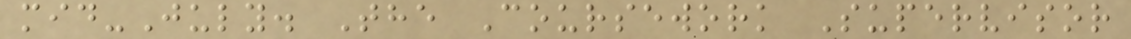mid-July. The Coursework Supervisor
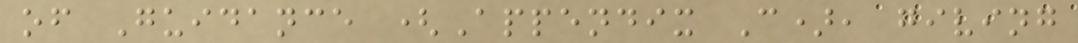of Guidance (Appendix C), giving
